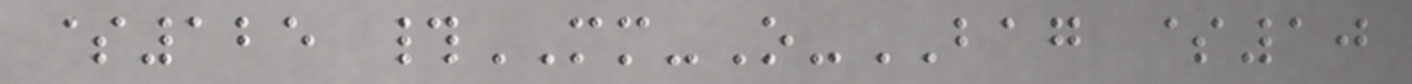$125 #MM-O-BAG $10
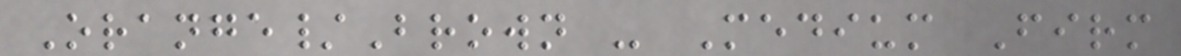Orange/Brown - Medium Firm
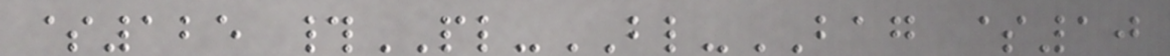$125 #PL-BL-BAG $10
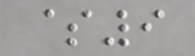$9
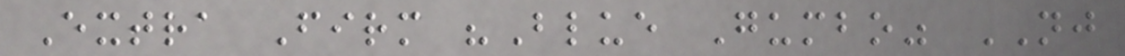Extra Firm "Blue Gumbo" NJ
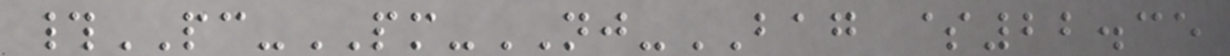#PC-PM-NJ-BAG $22.35
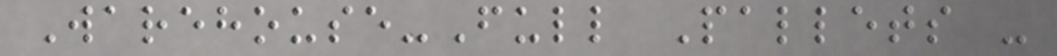Warehouse-Full Pallets -
